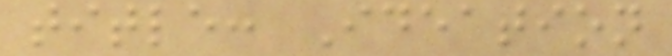title: Ideation
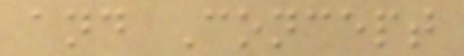and Concept
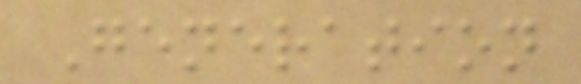Generation
